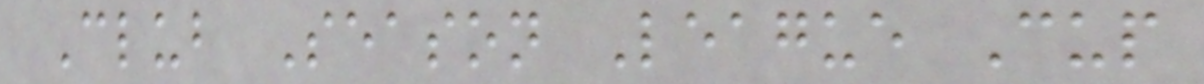Club Season League Cup
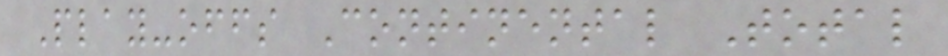Play-offs Continental Total
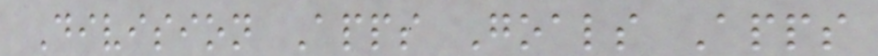Division Apps Goals Apps
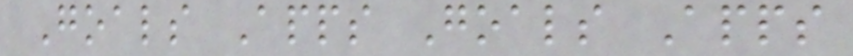Goals Apps Goals Apps
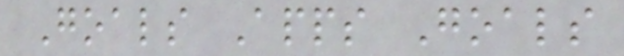Goals Apps Goals
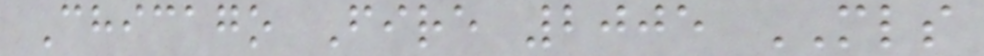Chicago Fire 2005 MLS
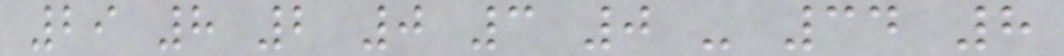29 8 2 0 3 0 - 34 8
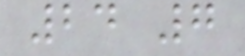24 7
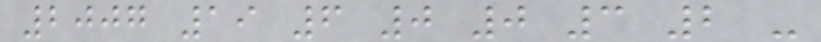2007 19 6 0 0 3 2 -
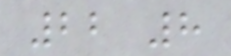22 8
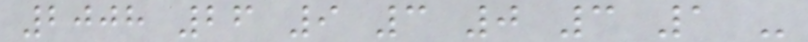2008 26 9 3 0 3 1 -
